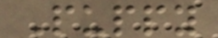Puppy
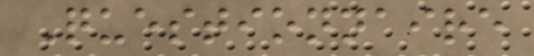Questionnaire
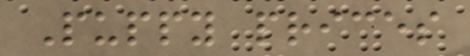Puppy prices
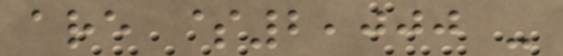are $2,000 -
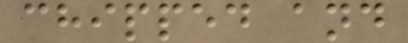chipped and
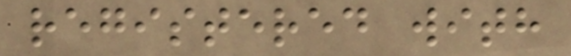registered with
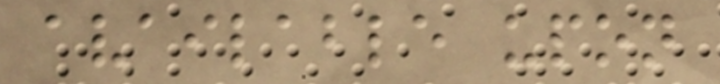available upon
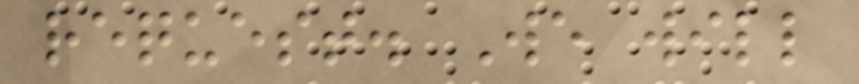request. We will
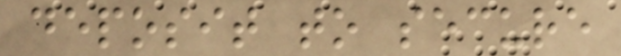deposit to secure
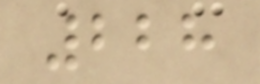228
